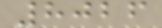8026
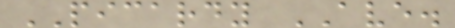PICARDY AVE.
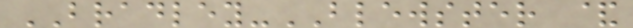BRADLEY-BLEWSTER &
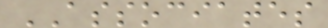ASSOCIATES
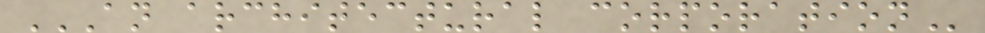AN ARCHITECTURAL CORPORATION
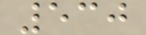530
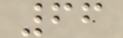66
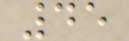45
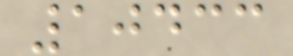10433
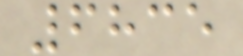6835
